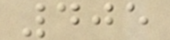405
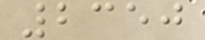2350
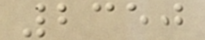2350
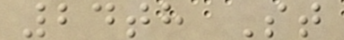24th St
